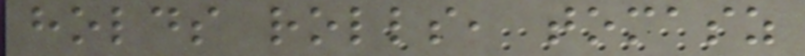holds rolls, tomasz
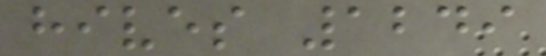hives 1249
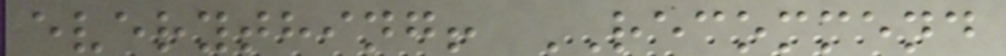everything! RECOMMEND
